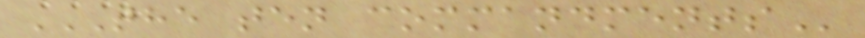THE TEN COMMANDMENTS
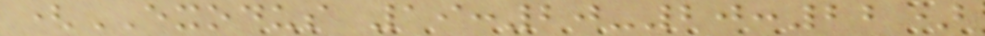(EXODUS 19:20-20:22)
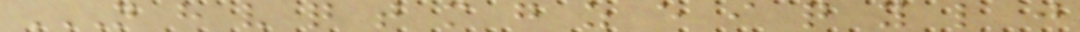N H V Q T M G Z E I Q Y L J
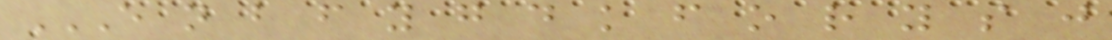E N B F Y G D K F O R Y S J
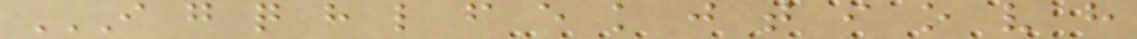I G Q H L F E K J T I O V H
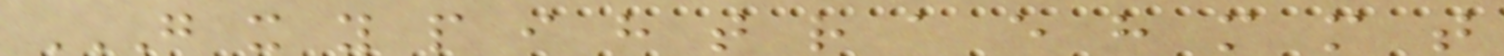G X Y P I H T R A E H M M T
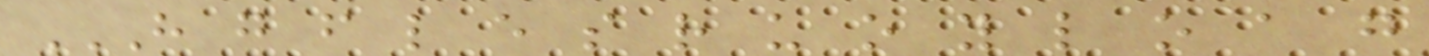H G F L E S R U O Y L O A G
